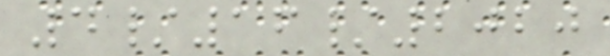4/16/2020
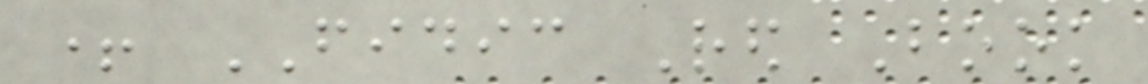+ FIDIC Red Book
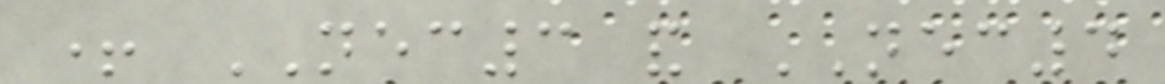+ NEC3 and NEC4
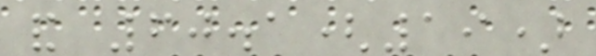and 60.1(19)
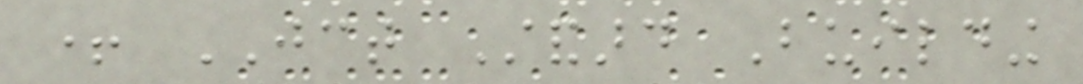+ JCT Standard Building
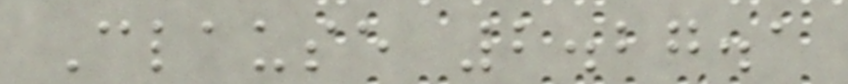Clause 2.27.1
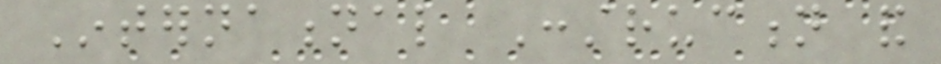International Construction and
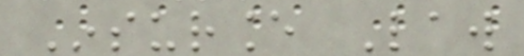Insurance Law
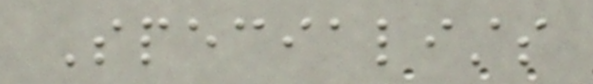Specialists
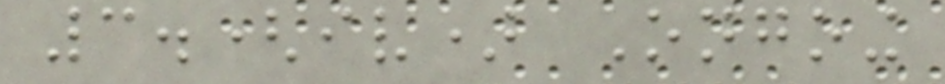3.(iv) Ongoing
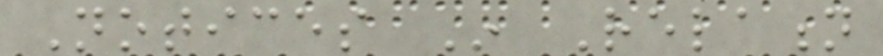Notices In Relation
